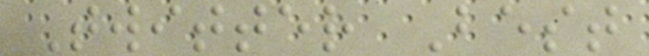Twitter Best
